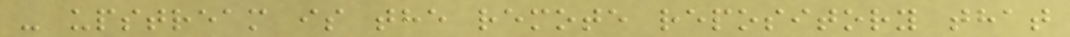- upstream is the remote repository that
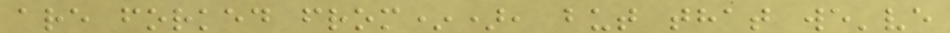are forked from*), but that we've
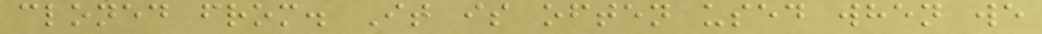cloned from. It is often used when we
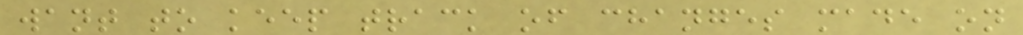want to keep track of changes made on
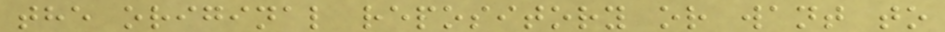the original repository or want to
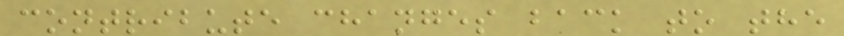contribute changes back to the
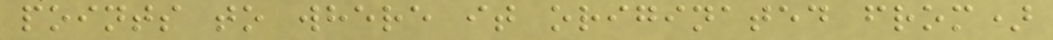points to where it originated from)
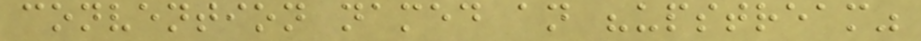convention named an "upstream"
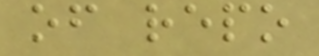of repo
